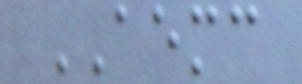AEMC
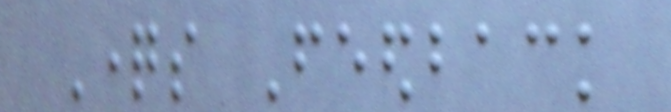Questions Feedback
